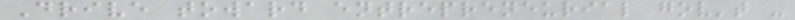Drive toward entrepreneurial gov't -
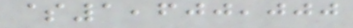$1,600,000
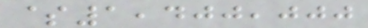$1,400,000
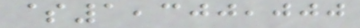$1,300,000
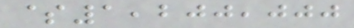$1,200,000
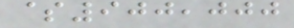$900,000
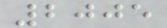2005
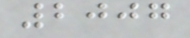2007
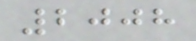2008
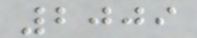2009
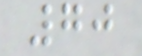70
